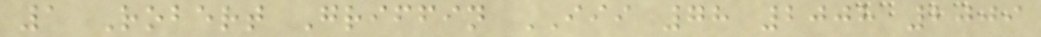1 Robert Griffin III 78 2008 2009
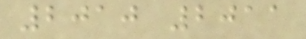2010 2011
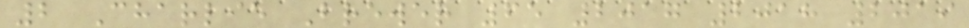2 Charlie Brewer 65 2017 2018 2019
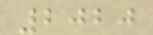2020
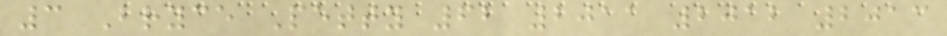3 Bryce Petty 62 2011 2012 2013
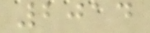2014
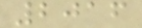2016
